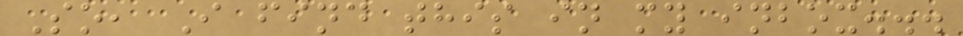So, I find this in my inbox...
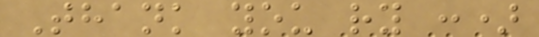Thank you ry :)
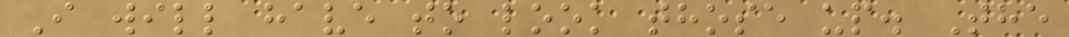I will have to look those up. The
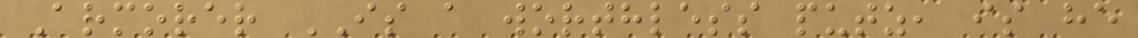Armorer IS a worthless putz, is he
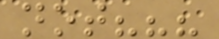not???
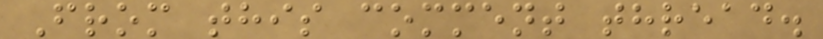From this comment thread.
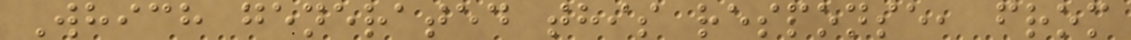Which generated this response, from
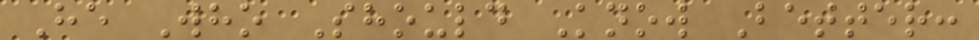He Who Should Know Better:
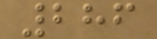286
